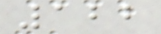122
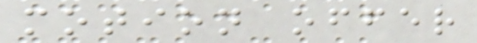motion offer
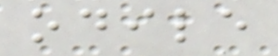odile
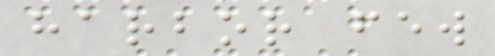harbor few
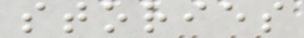stories
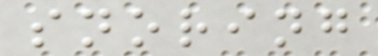snoring
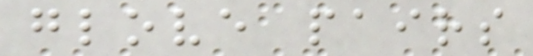glove pairs
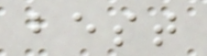best
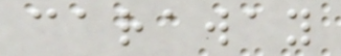caraway
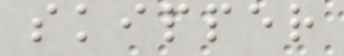skipper
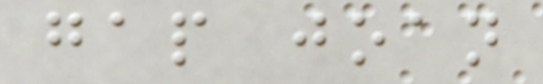gap joan
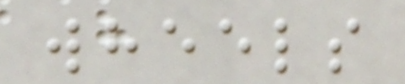wheels
